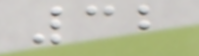32
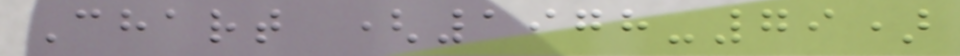Chart (1978-79)
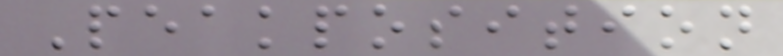Peakposition
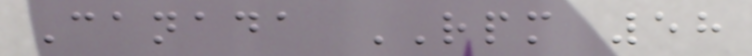Canada RPM 58
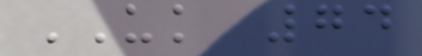UK 74
